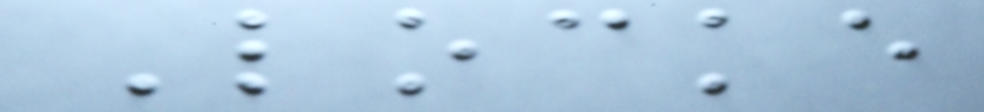Locke
